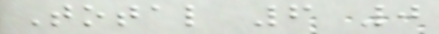Total 6 0
